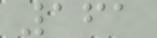161
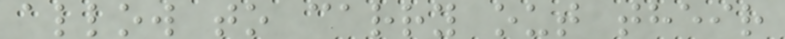allow to carry out their
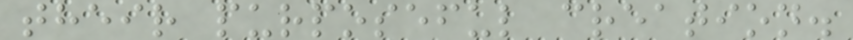their purposeful creation.
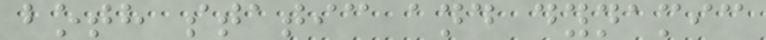both static and dynamic
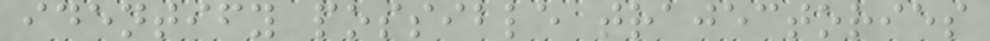identify possible trajectories
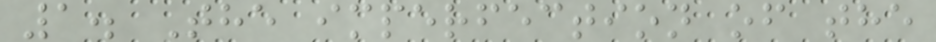1. The imperfection of the
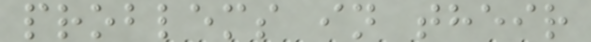problems in their
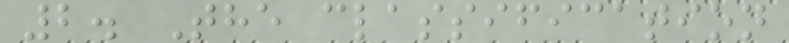2. The classification
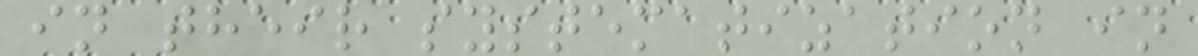in their systematization in
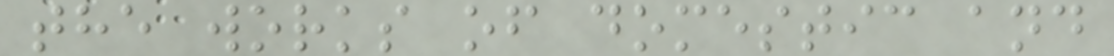the works of domestic and
